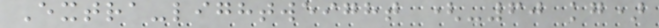Extra-lightweight (-60 kg)
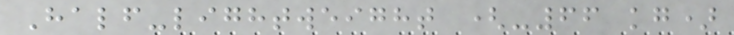Half-lightweight (-66 kg)
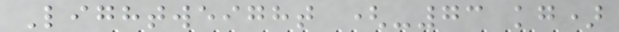Lightweight (-73 kg)
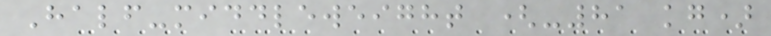Half-middleweight (-81 kg)
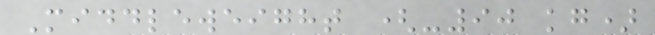Middleweight (-90 kg)
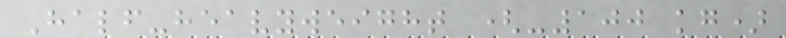Half-heavyweight (-100 kg)
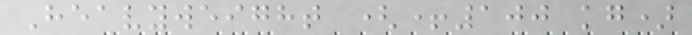Heavyweight (+100 kg)
